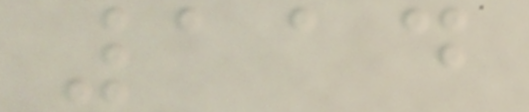114
